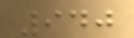940
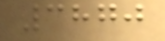3870
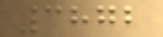3872
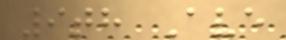9th Ave
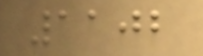1102
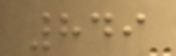849
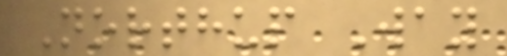Northup Way
